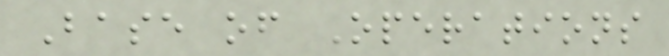Base of Operations
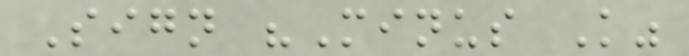Sign "Minus K"
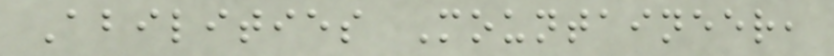Abilities Mountaineer,
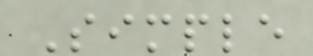Simple
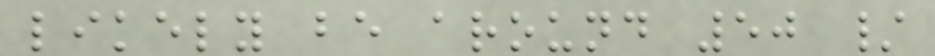likely be around 50 /
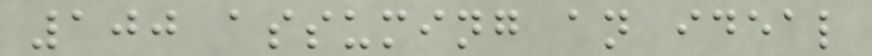100 assuming an ideal
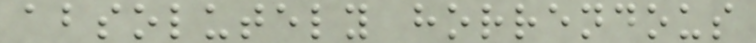absolutely horrendous
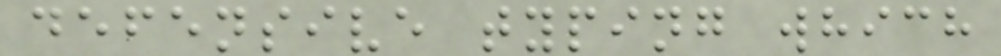defensive typing which
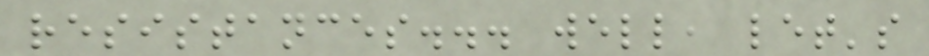resistances... well, let's
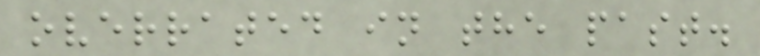overrated in the past.
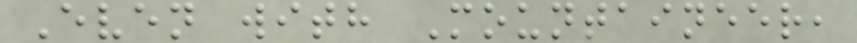Even with Mountaineer,
